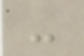-
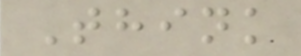Think
